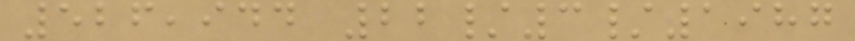526,944 22/3/1987
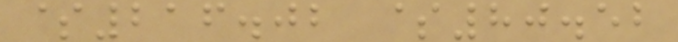$216.02 $80.52
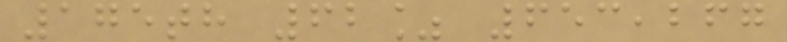175th 62% 653,267
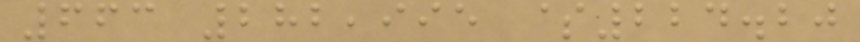663 282,995 $224.20
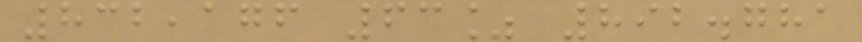832,176 63% 892.781
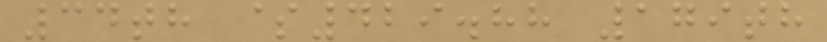34th $429.88 179th
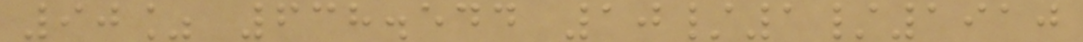90% 638.544 10/1/1910
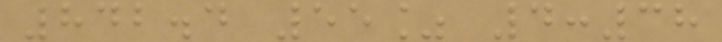842.4 55% 4:38
